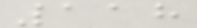118
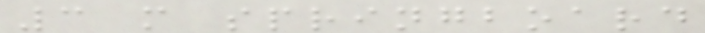3 m springboard
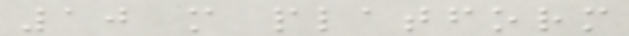10 m platform
